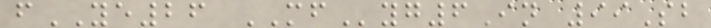fYE26 MFyg6In 99Sb
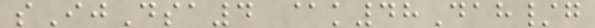sIjDsa4 @k48Dah/g
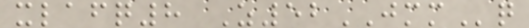xlafq8 Z52JMMq
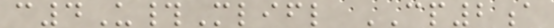c4U#Mlifl CP2a
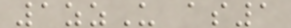1zzU as1
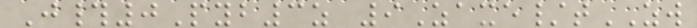J#0Pyb3z 9Zaxe/tZW
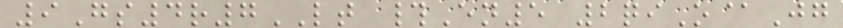9Gs4r7LT #En5 2qiO@Jg
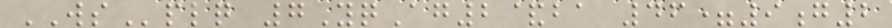WSplq 7YqAg2&ba 46=9g2
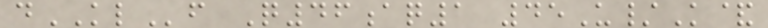dKLf Q46aq1 45U/K&
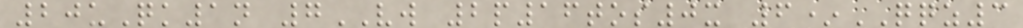20uQk1n 7VW 2p16tos0x 6*QQZ3
